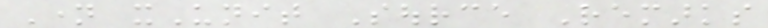Name xUnit Source Remarks
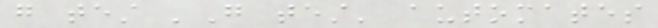go test 'Go test' automates
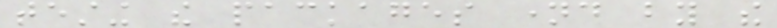testing the packages named by the
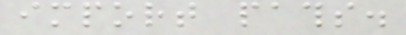import paths.
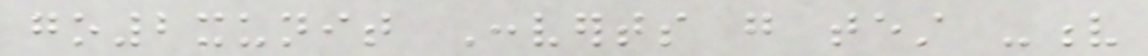go2xunit Converts go test -v
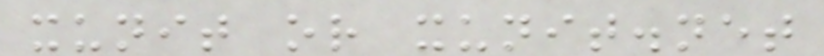xunit or xunit.net
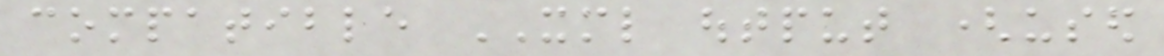compatible XML output (used
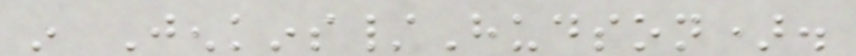in Jenkins/Hudson).
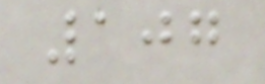107
